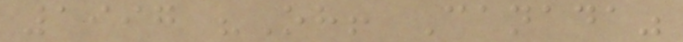1997 "Oh! Canada"
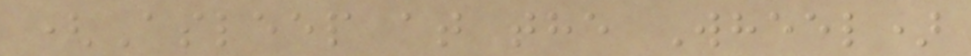(Asleep at the Wheel)
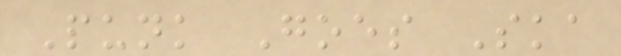Punk Goes Ska
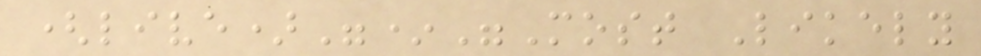(live)"*"Most Likely
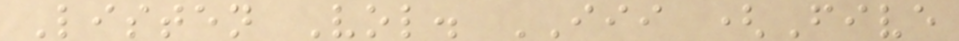Listen Vol. III (Five
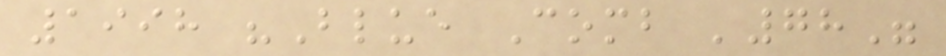1998 "Blue Comb '78"
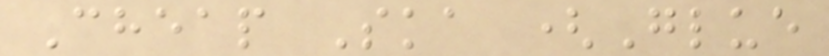Cheap Ska (Glue
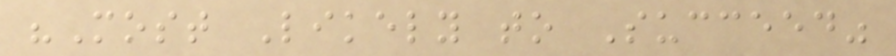"Most Likely to Succeed"
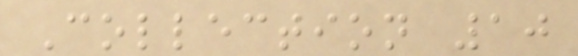Collection 10
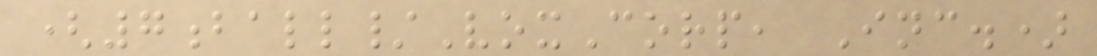(7ball/VoxCorp, Inc.)
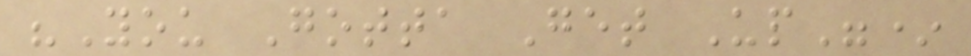"You Gotta Get Up"*
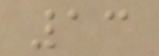13
